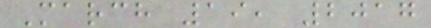March 19, 2017
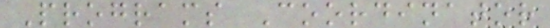Programs Coordinator
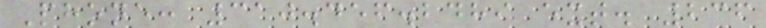Phone: 310.456.2489 ext. 236
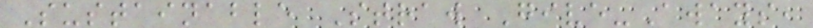Sustainable Straw Give-Aways,
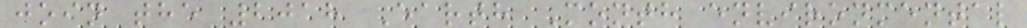join the 2018 Earth Month environmental
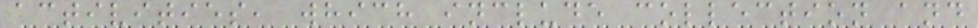activities, which include collection and
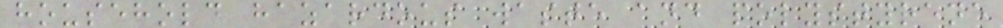household hazardous waste and polystyrene
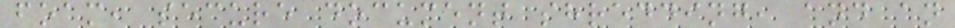foam, secure document shredding, and an
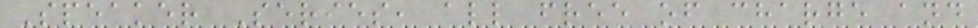Speaker Series, all free of charge and
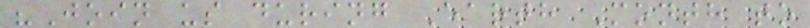"Join us during Earth Month to
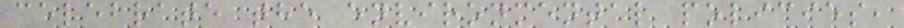celebrate the environmental policies,
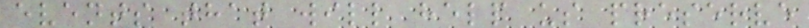events that will help us preserve
